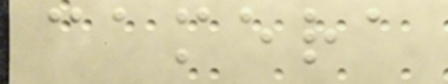camera
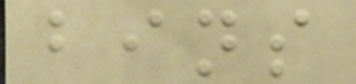bins
